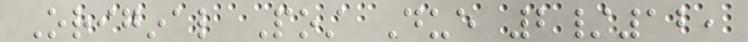Original Post Due 2/12,
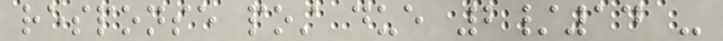response post due 2/14 -
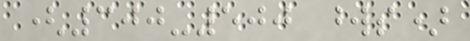(300-500 words)
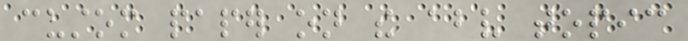custom paper on the above topic
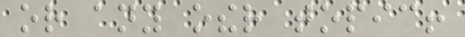or any other topic!
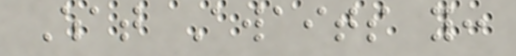What Awaits you:
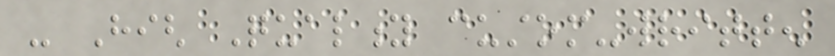- High Quality custom-written
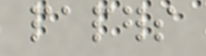papers
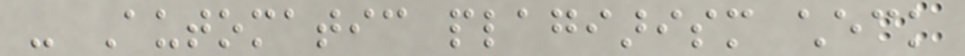- Automatic plagiarism check
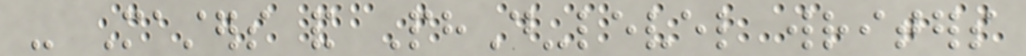- Masters and PhD-level writers
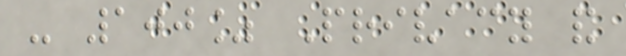- 100% Privacy and
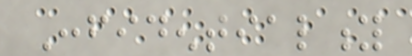Confidentiality
